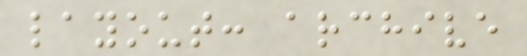layout: archive
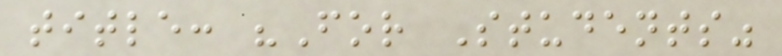title: "For Students"
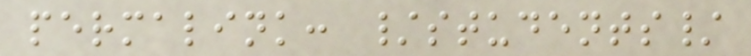permalink: /students/
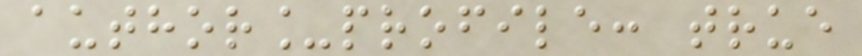author_profile: true
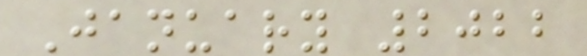January 2022
